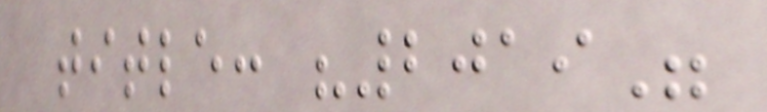title: "2019"
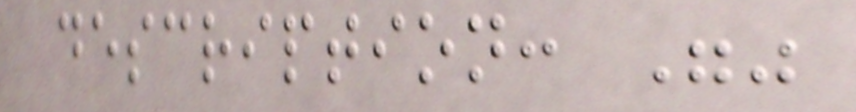description: ""
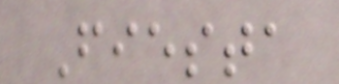Fiesta
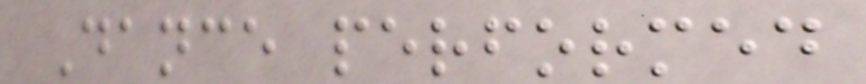Dance performed
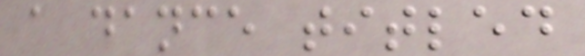a dance titled
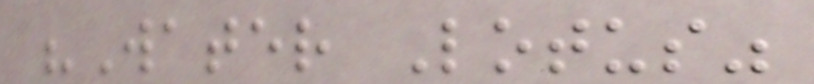"Water Lotus"
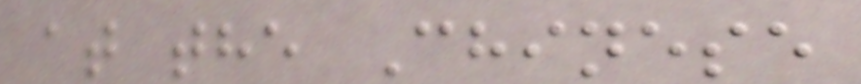at the Chinese
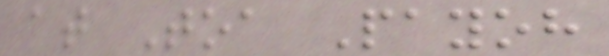at Toa Payoh
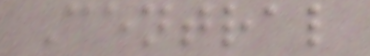Central
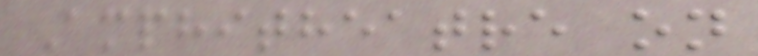Amphitheatre on
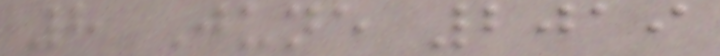8 June 2019
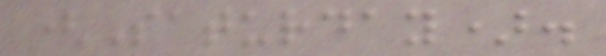(Saturday).
